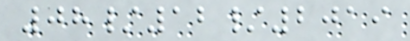08/12/2019
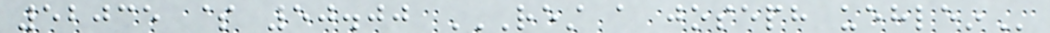52035 $ 50.00 REST A JOSEPH UEHLEIN
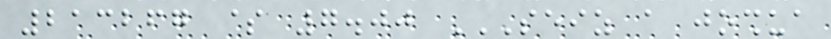213267 $ 7.00 SEIZ A JOSHUA
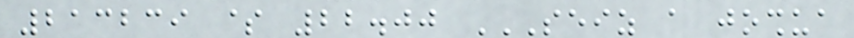213239 $ 22.00 SEIZ A JOSHUA
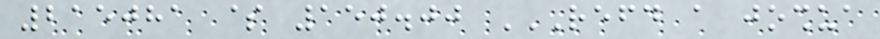215081 $ 150.00 REFD A JOSHUA
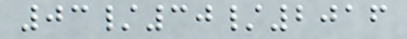03/30/2016
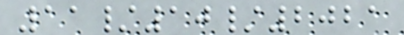11/10/2021
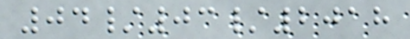04/03/2018
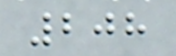208
